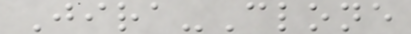Jira-Clone
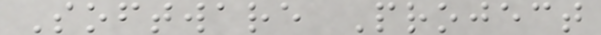Software Project
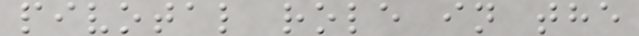pivotal role in the
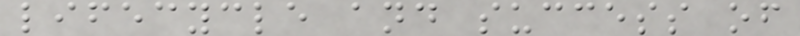lifecycle and success of
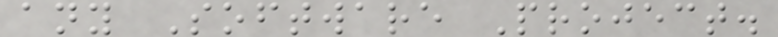any Software Project.
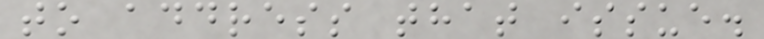to address that issue.
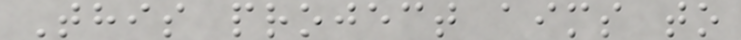This project aims to
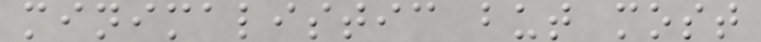minimalistic but most
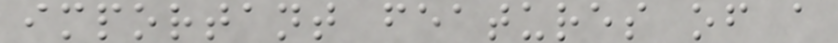important features of a
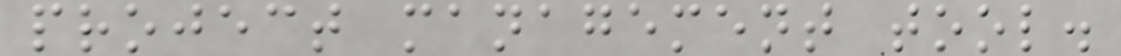project management tool.
